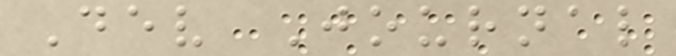Dev Journal
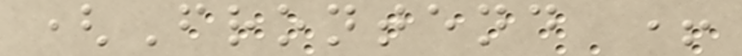(Frontend +
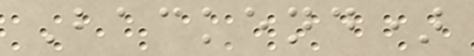Backend)
